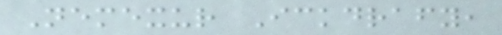Nemexur Ickdrafy,
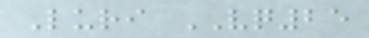Luri VQ25
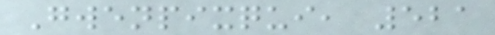Gwenpixqui, 521
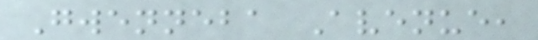Gwenneba Avenue,
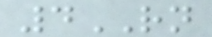4RN
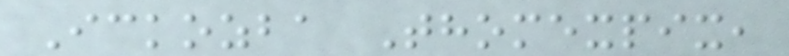Ickozba Thomexpix,
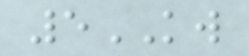5KW
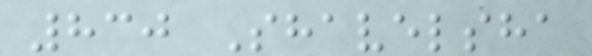830 Shavelsha
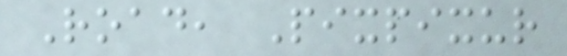Road, Pixpixur
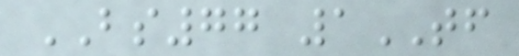BS77 1TF
